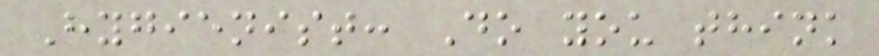Hygienist: Do you think
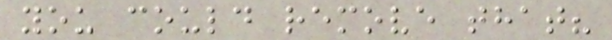you could remove that?
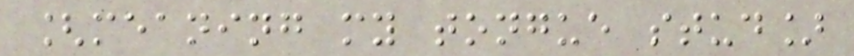[meaning my tongue stud]
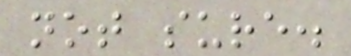not sure.
